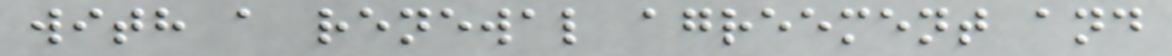with a renewal agreement and
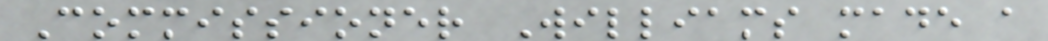Commissioner Williams made a
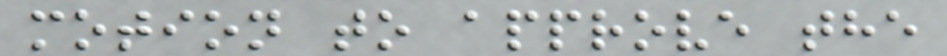motion to approve the
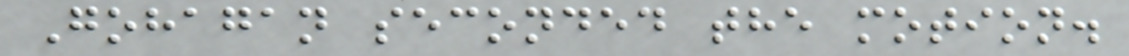Gohagan seconded the motion.
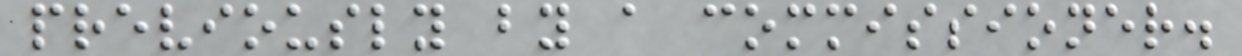previously by a commissioner.
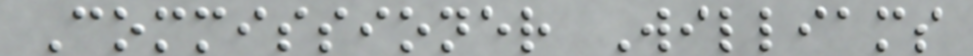Commissioner Williams
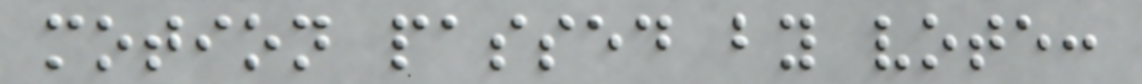motion passed by vote:
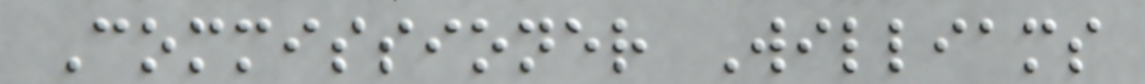Commissioner Williams
